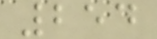254
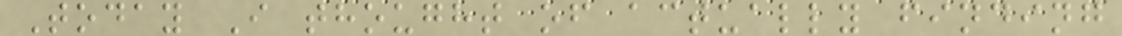Today I thought of actually finding
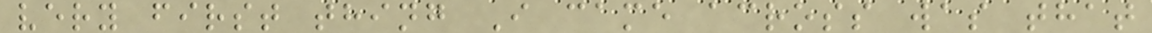very first thing I came across was that
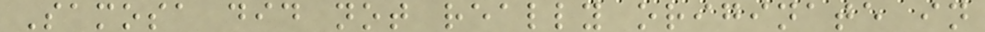Samosa did not really originate in
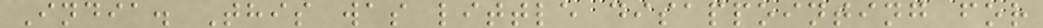India. This was little disappointing for
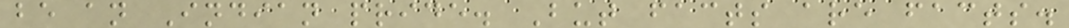be an Indian pride. But facts are facts.
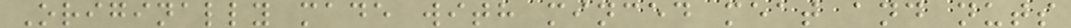Originally made with minced meat and nuts
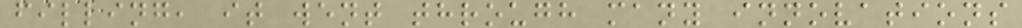filling, it went through many innovations
